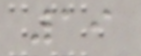19
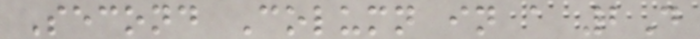Second Column in a 2D
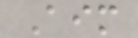Aim
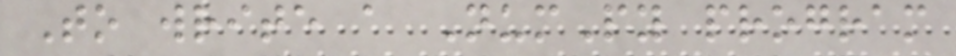To write a NumPy program
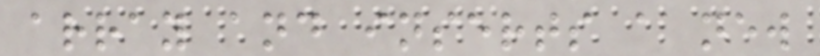array and inserts a new
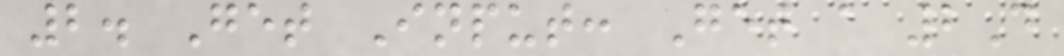2. Get Input: Get a 2D
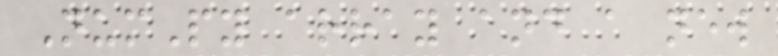NumPy array and a new
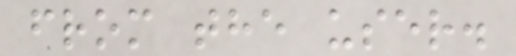from the user.
